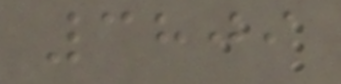3809
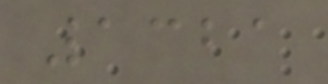1321
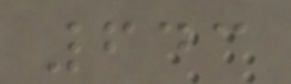643
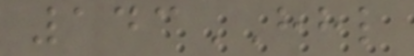143HHL
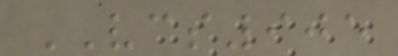VCS905
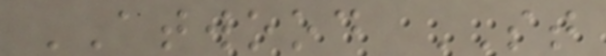ATWOOD ST
